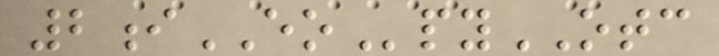2iEOpyOTC
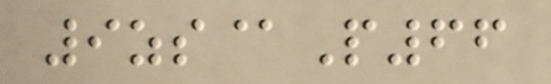9zs@P66
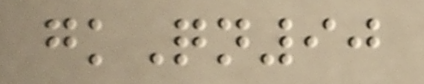gkQn90
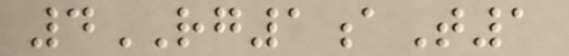4RG1aT1
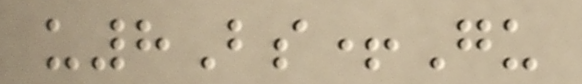u8Bs+Gu
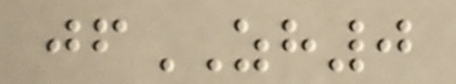jfZH0
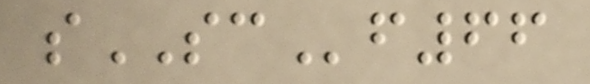sSCf66
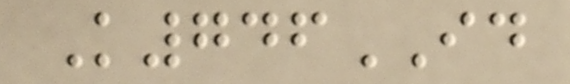K746ID
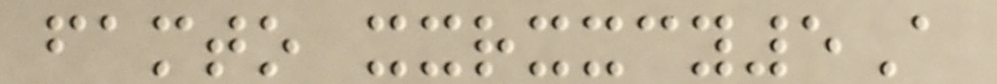famto xxrxxcy5A
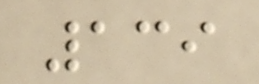139
